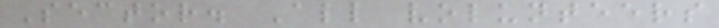Sector. All volunteers
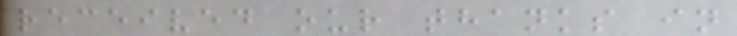received our thanks in
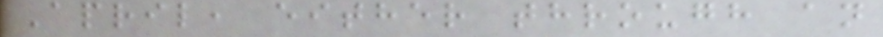April, either through an
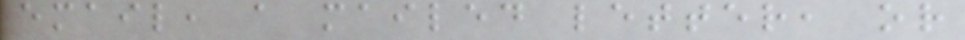email, a mailed letter, or
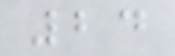24
